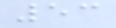53
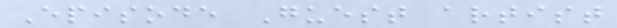Episode Guest artist
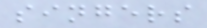singers
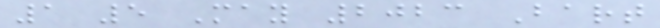1 5 May 2023 Bart
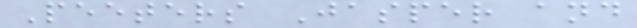Peeters Jasper and
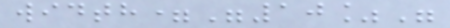width="10%"
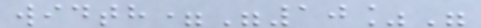width="10%"
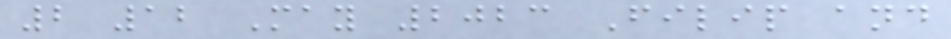2 12 May 2023 Filip and
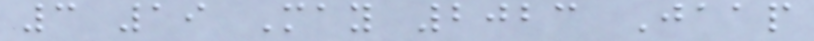3 19 May 2023 Jaap
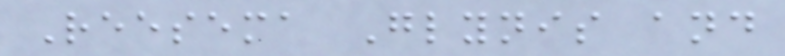Reesema Glynis and
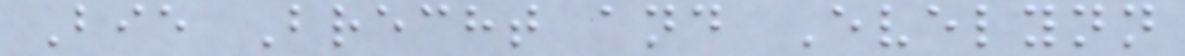Bie Brecht and Evelynn
